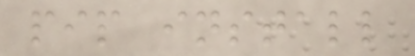pip install
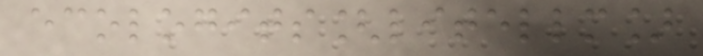ecologits[litellm]
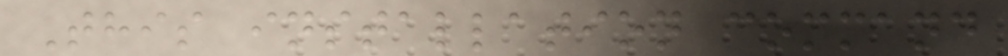This installation command
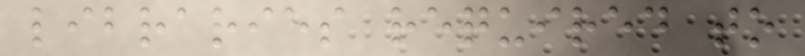libraries required to
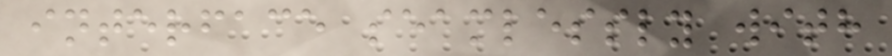interface seamlessly with
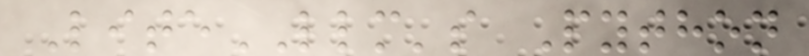LiteLLM's Python
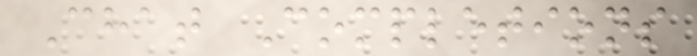Chat Completions
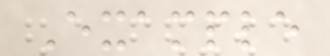Example
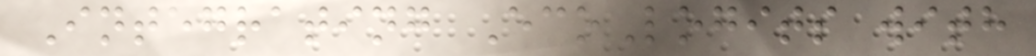Integrating EcoLogits with
